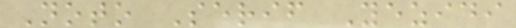Noto Serif Yezidi
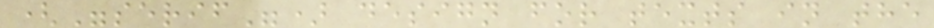("serif") design for texts in the
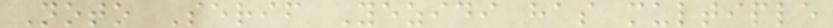Noto Serif Yezidi has multiple
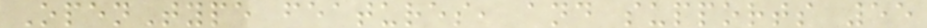OpenType features, and supports 55
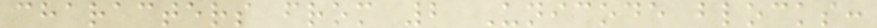characters from 2 Unicode blocks:
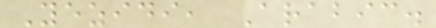Yezidi, Arabic.
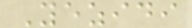Yezidi
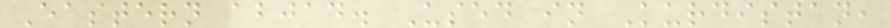Eastern abjad. Used in Kurdistan,
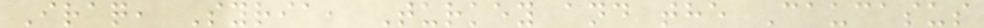Iraq, Syria, Turkey and the Caucasus
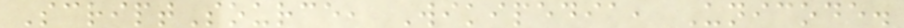ScriptSource, Wikipedia, Unicode.
